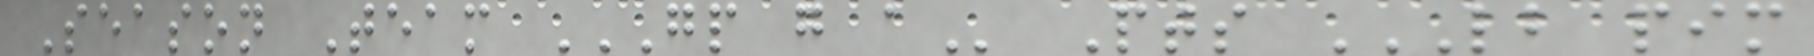Season Team GP G A Pts LB PIM
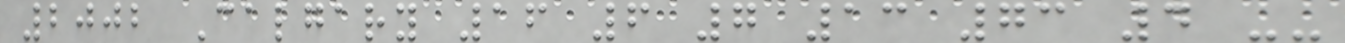2002 Calgary 16 6 7 13 73 4 --
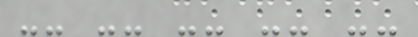-- -- -- -- --
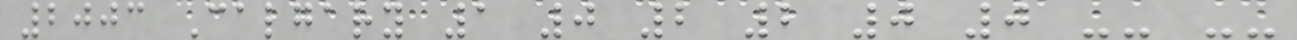2003 Calgary 1 0 2 2 0 0 -- --
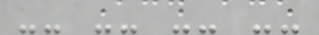-- -- -- --
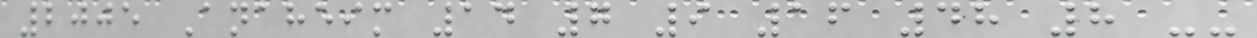2005 Anaheim 14 7 9 16 48 8 --
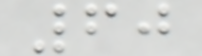60
